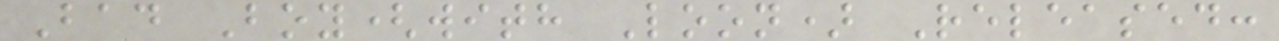Bad Boy(with Loon) Released:
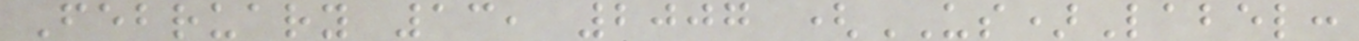February 13, 2007 (US)Label:
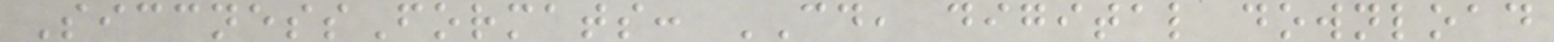SiccnessFormats: CD, digital download
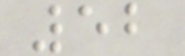52
